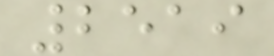2519
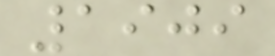1909
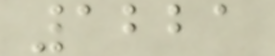1221
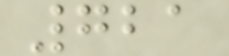721
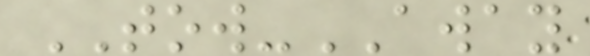TOW-AWAY
